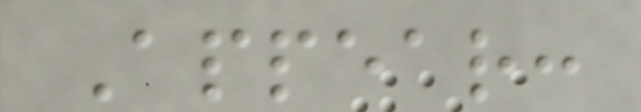Appear:
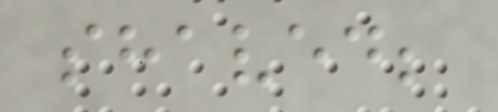shaved;
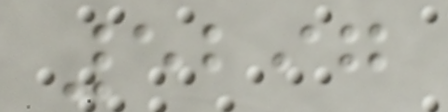5297
